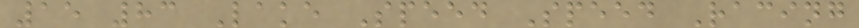15 83 Lake Speed Speed Racing
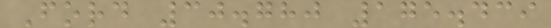Ford 30.780 175.439
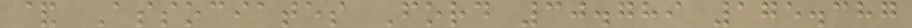& Associates Ford 30.789 175.387
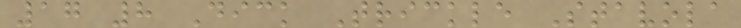17 8 Dick Trickle Stavola
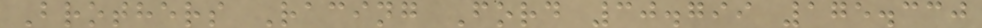Brothers Racing Ford 30.799 175.330
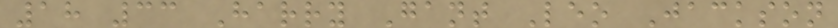18 33 Harry Gant Leo Jackson
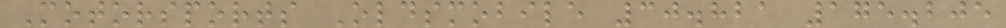Motorsports Oldsmobile 30.821 175.205
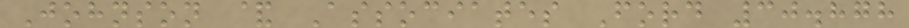Johnson & Associates Ford 30.878
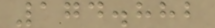174.882
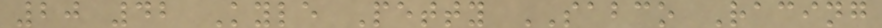20 42 Kyle Petty SABCO Racing
